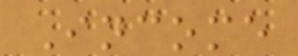Income
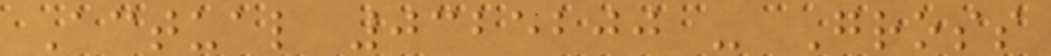Actual 0325200 - Gross
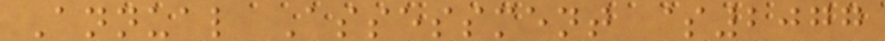Annual Assessment $2077
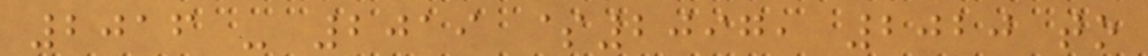2016 - 2019 $2097, 2020 to
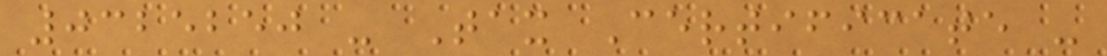0325250 - Tax Certificate -
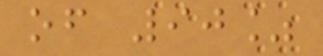of 90%
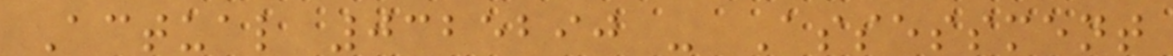Actual 0325290 - Assessment
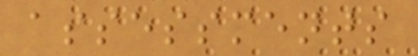assessments
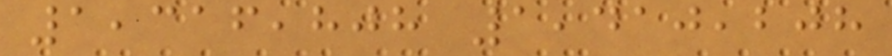1,316,808 1,410,208
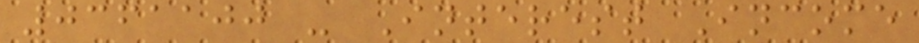0361100 - Interest Income
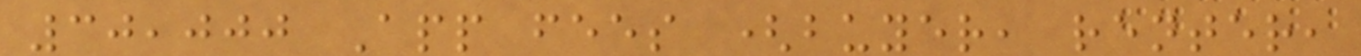30,000 App fees (buyer, renter,
